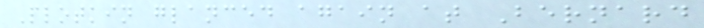Plotkin glanced again at Bernard
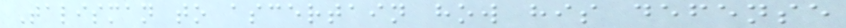Talisman to ascertain how his defense
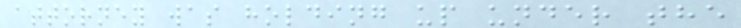attorney was holding up under the
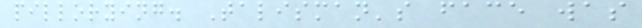pillorying. Talisman's face was
